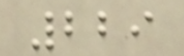229
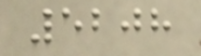5208
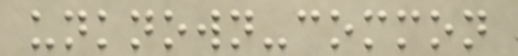unknown-common
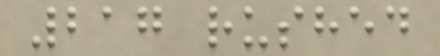217 rushed
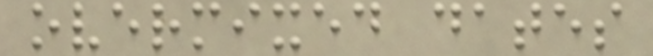overmixed dates
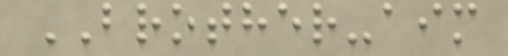BROTHER-aim
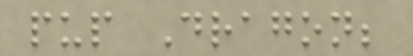pup Dragon;
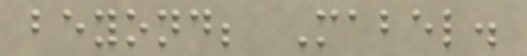beyond; Mabel.
